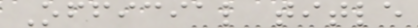Official title
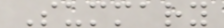Summary
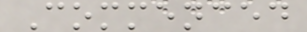Commenced
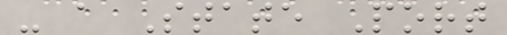- a State Port
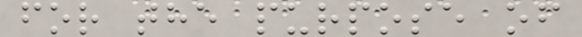for the purpose of
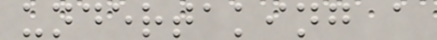undertaking a
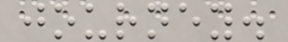journey.
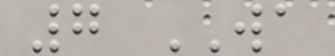7 WA
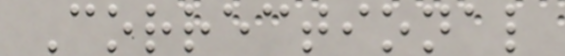Correctional
